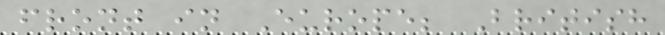front in Europe; British
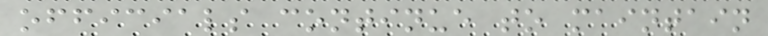officials continue to maintain
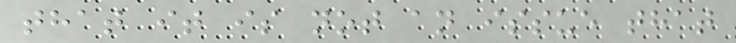that it is not an issue that
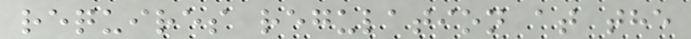requires regulation at the
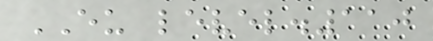EU level.110
